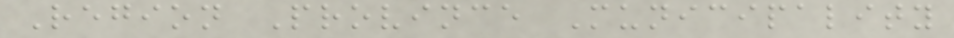Region Province Municipality
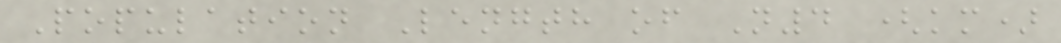Population Length of N4 (km)
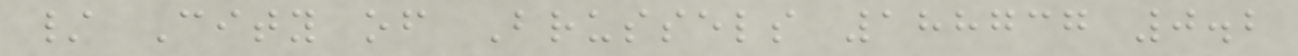/ City of Brussels 188737 0.2
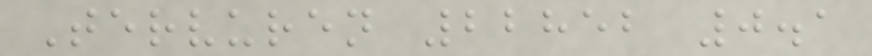Tervuren 22852 0.1
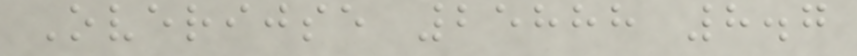Overijse 25888 8.7
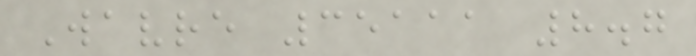Wavre 35111 8.7
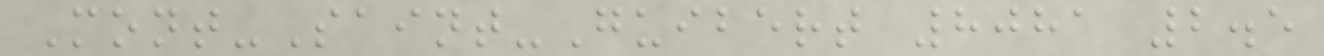Mont-Saint-Guibert 8081 2.5
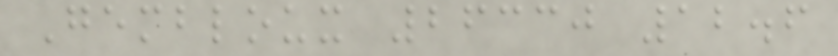Gembloux 26330 12.6
